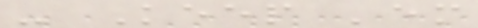- Keep 'em
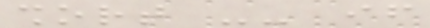short -- if
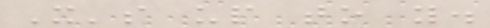It's up to you.
